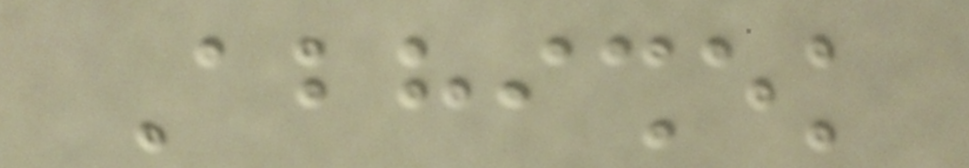Abhishek
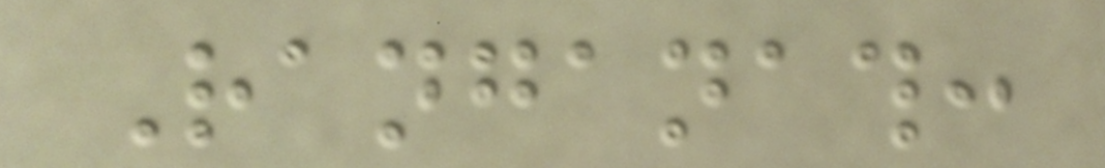Ranganath:
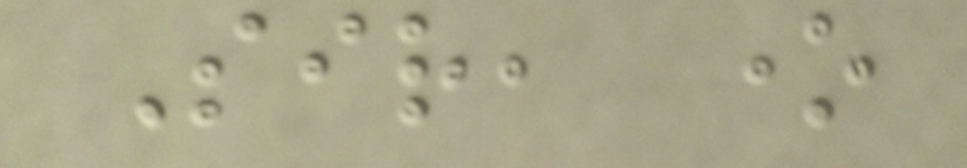Sir, one
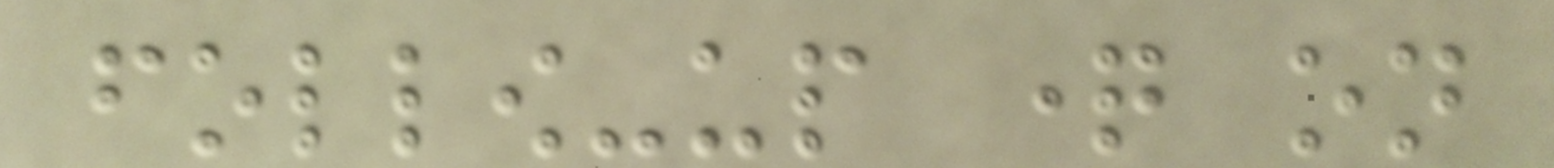follow-up question on
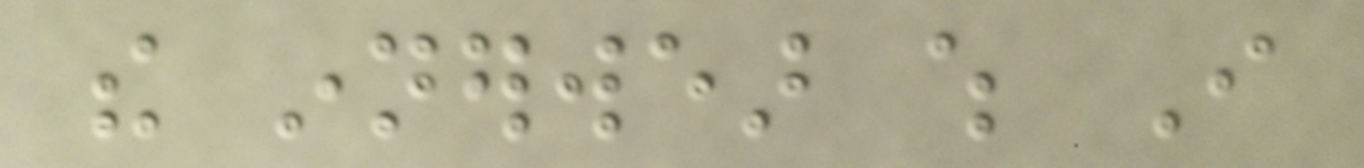the innerwear which I
